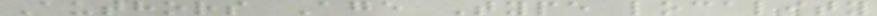Authors Age Type locality
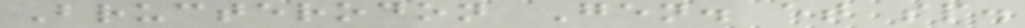Bructerodon Gen. et sp.
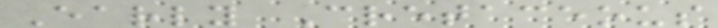Early Cretaceous
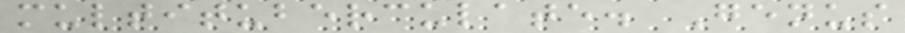multituberculate. Genus
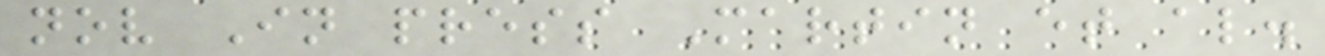nov In press Martin et al.
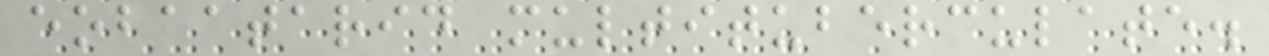eobaatarid multituberculate.
